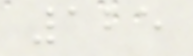125
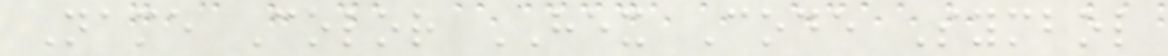Name Color HEX Code Symbol
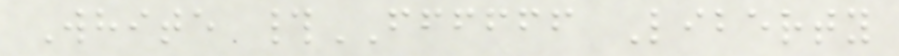White #FFFFFF Liberty
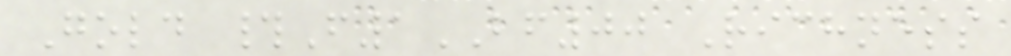Gold #F1BF00 Richness
